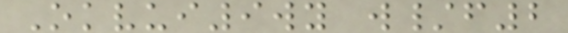Okvui9wy w/f2
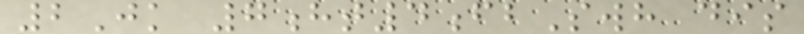2Jk 7ht4fbSwh dis
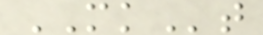MKt
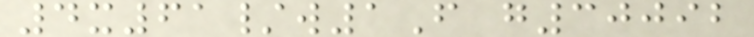4x61/w1F g30092
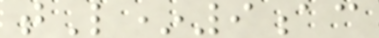tL*9ac
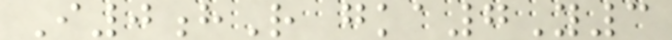I0hR gka7Y3
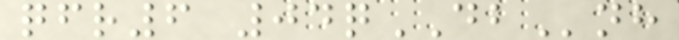qfr6 04qDBnh
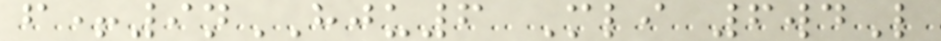f+9nHJU6 Mli 6wdL
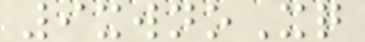9xwnoXq
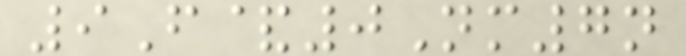9F&0Nm7n
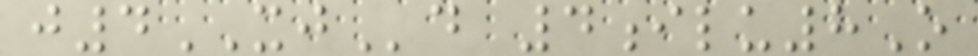j4XJd 4ilu8O
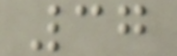37
